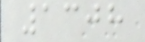1308
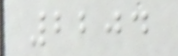2204
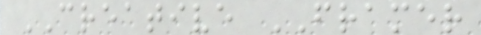CREATIVE FRAMER
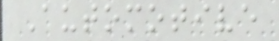Automotive
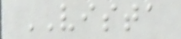VISTA
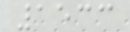1533
